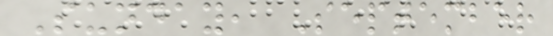Sunday, September
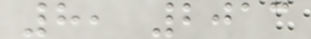8, 2013
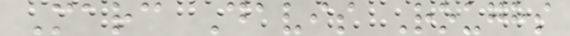Marc Davis Roughs
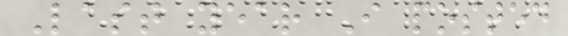Last year I posted
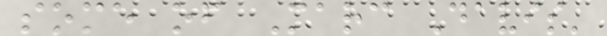some of Marc Davis'
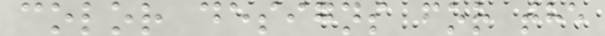color designs for the
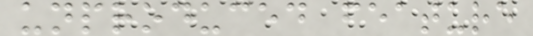unproduced feature
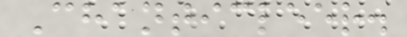Chanticleer.
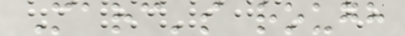Marc's rough
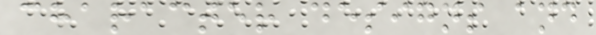character designs and
